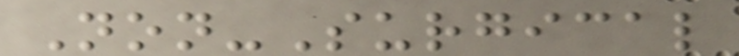Non-Surgical
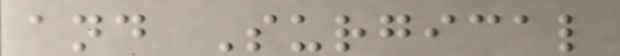and Surgical
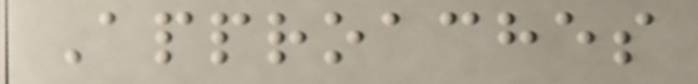Approaches
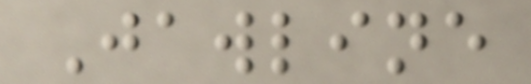Jawline
